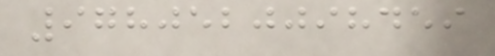9780520098459
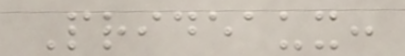Prideaux:
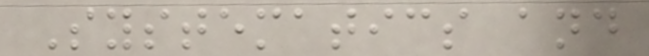Systematics and
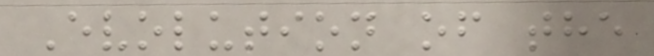Evolution of the
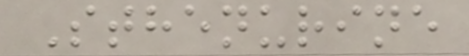Sthenurine
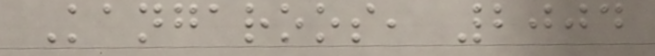Kangaroos, 2004
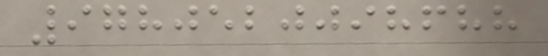9780520098688
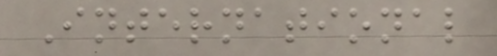International
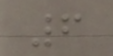6
